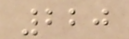220
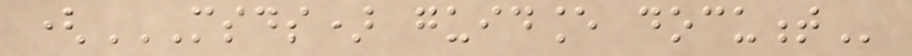(MSDS) GUIDANCE DOCUMENT
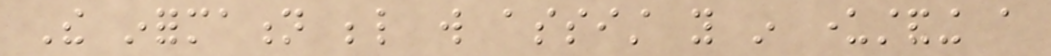The information below will assist you in understanding a
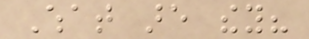What are they?
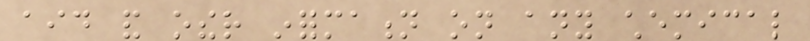aid and other information on any chemical
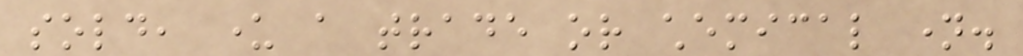sold, under a trade or chemical name.
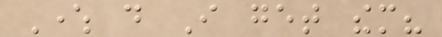Where do I get them?
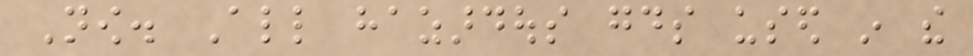Now. All hazardous goods used in the
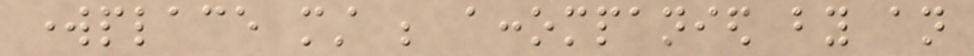workplace must be accompanied by an
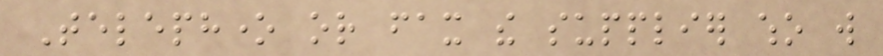Telephone or fax the supplier who will
